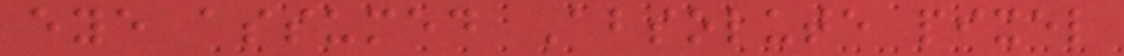eye assumed Absolute pixel
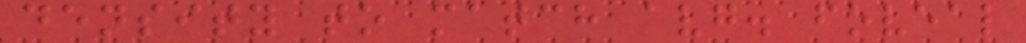density to match avg. foveal
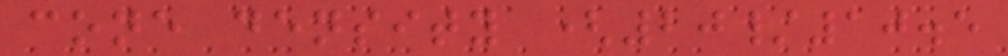cone density (20/10.5
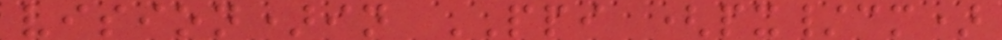vision)in PPI (px/cm)
